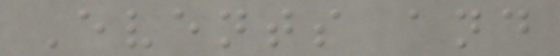Events and
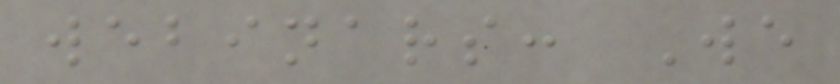webinars: We
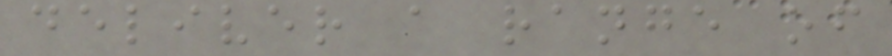deliver a range of
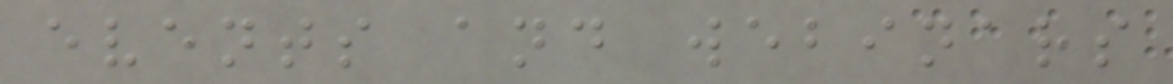events and webinars
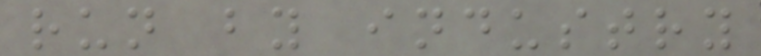run by industry
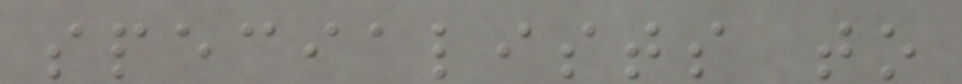specialists to
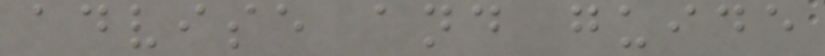advise and guide
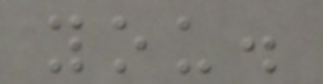you.
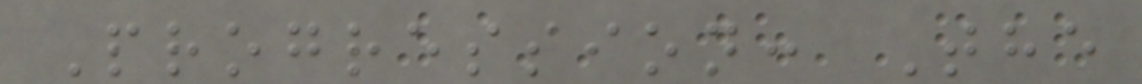Progression: The
